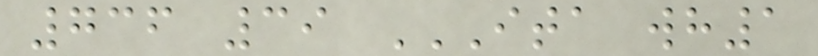736 39 ITA WH1
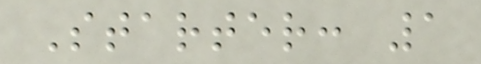Starter: 1
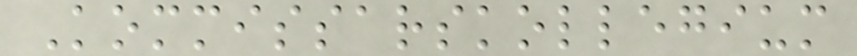Kommissarskollegium
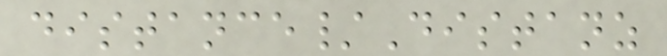distance/Distanz
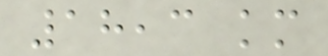18,3 km
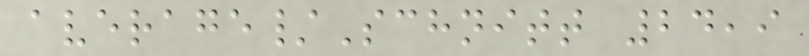average/Schnitt 24,9
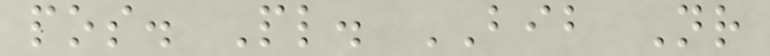pos. Pl. BIB Nr
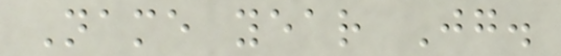Name year Jg.
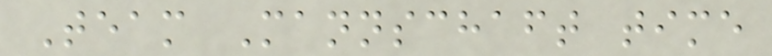Team Mannschaft time
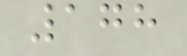178
